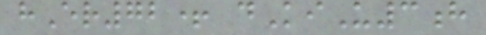hEr72+ dKiU3h
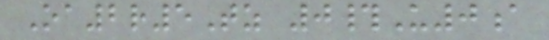Oa2r5Tz 0#U0a
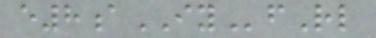e8aIYfRl
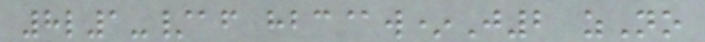8l1-/af hbc@w*J2 zNo
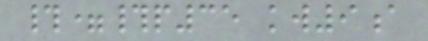#=#p35 kw9a
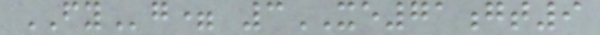FYg= 3XE71gt9
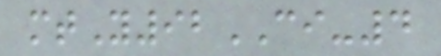mtY92CI-4
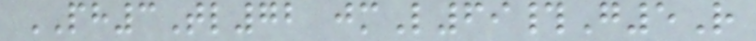PH3Tl72 jmL69#G5R
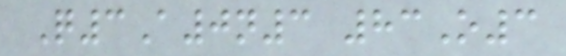Q3A0n3 83O3
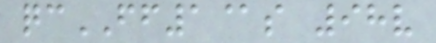qcFF1@s 98v
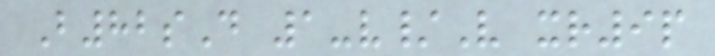B82sD 1-v/V xr9p
